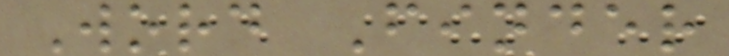Word Finder
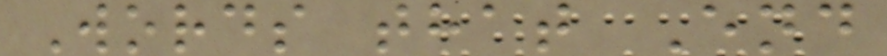Words that End
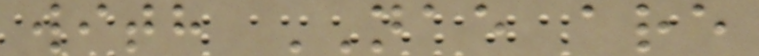with NAE are
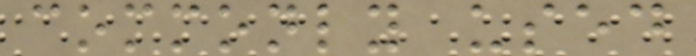commonly used
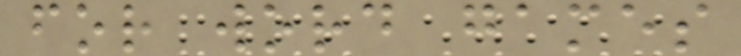for word games
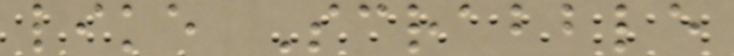like Scrabble
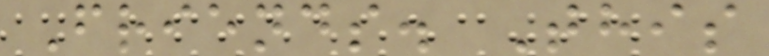Friends. This
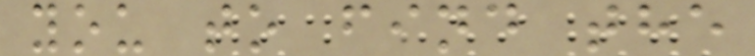you to find the
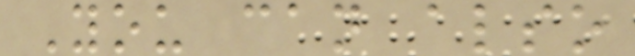You can also
